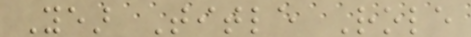Year Title Role
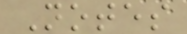Notes
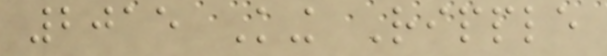2015 King Ripple
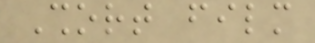Short film
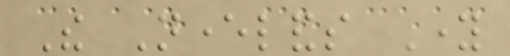The Neverlands Young
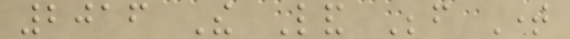2016 The Land Before Time
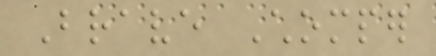Brave Chomper
